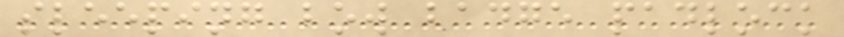sleeping bow badge padlock
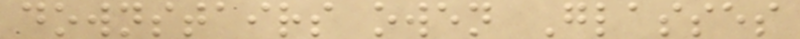downstairs owen Glasses
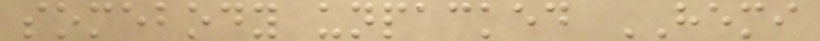somebody unpacked HEMI
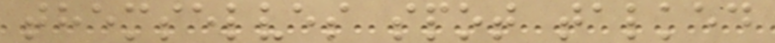themselves spot talked
